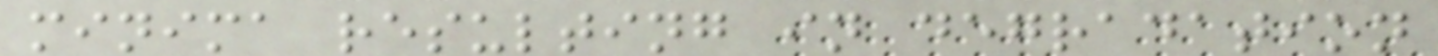minima resulting in degradation
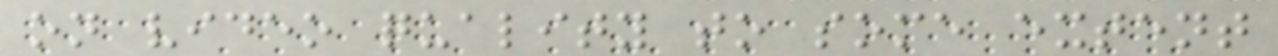on video quality to some extent
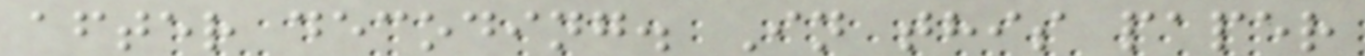after decoding. In this paper
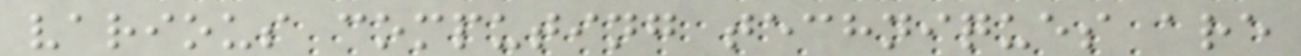various computing techniques are
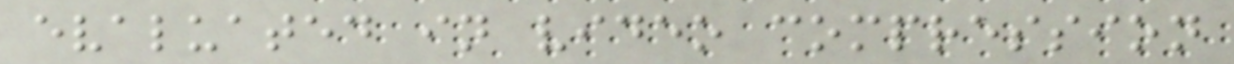evaluated in video compression
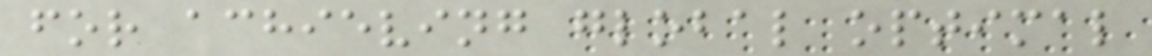for achieving global optimal
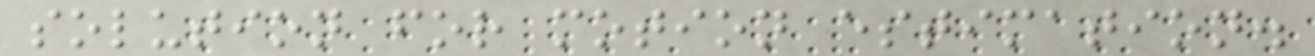solution for motion estimation.
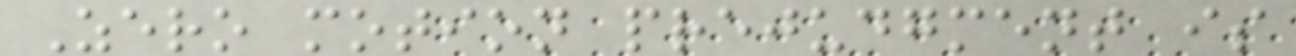Zero motion prejudgment is
